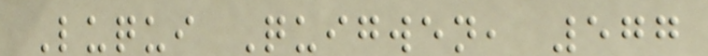Luqui Quigwen, 577
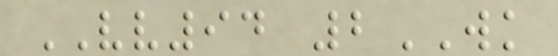VV94 2WK
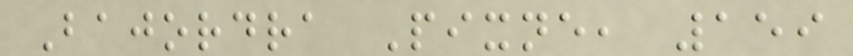Bajordra Pixne, 159
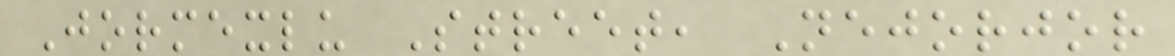Jormexlu Street, Nejorjor
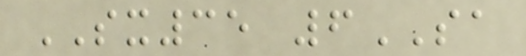SX35 6SA
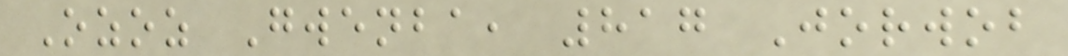Ozoz Gwenba, 817 Jorwob
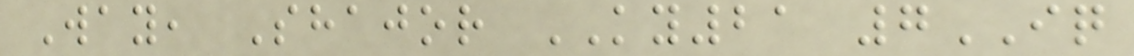Way, Shajor KY21 7IQ
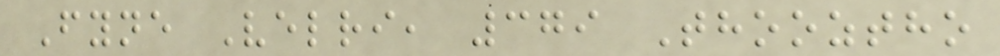Fyne Velri, 379 Thooztho
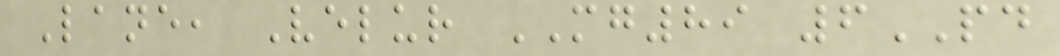Lane, Velur MG89 6PD
